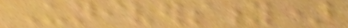University)
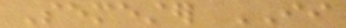Semester II
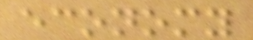economy
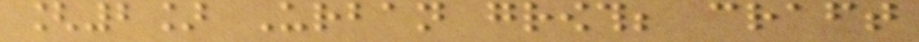[2] Urban growth; craft
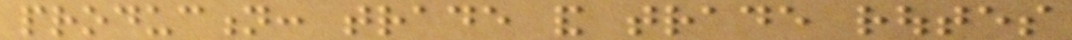production: trade and trade routes
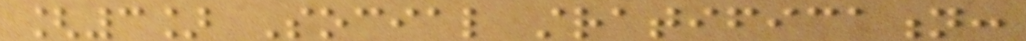[3] Social stratification:
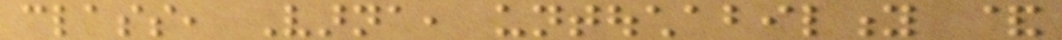class, Varna, untouchability &
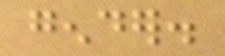gender.
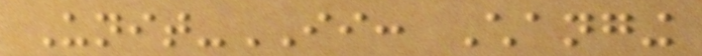Unit-II: Changing
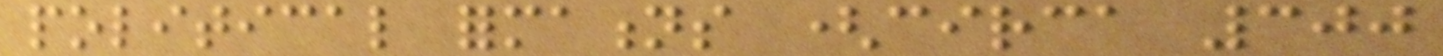political formations (circa 300
